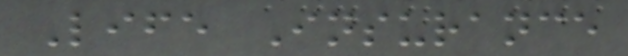Life Insurance
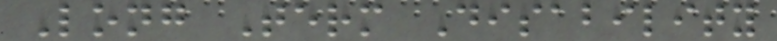Long Term Disability
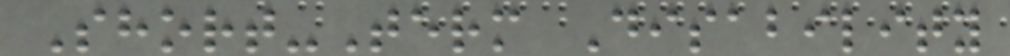Short-Term Disability
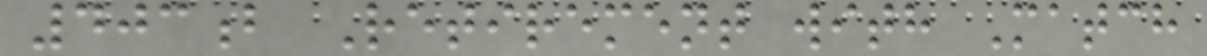403b Retirement with Match
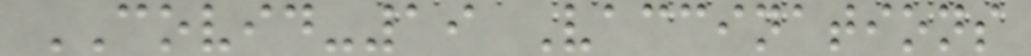COVID-19 Vaccinations
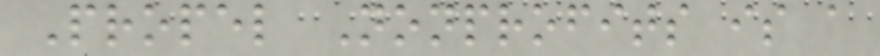Propel Nonprofits is a
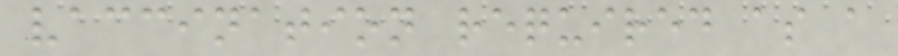vaccination required as a
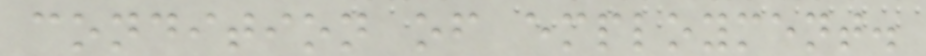condition of employment.
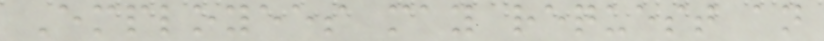Employees may request an
